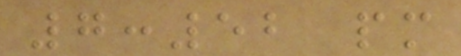7:52 pm
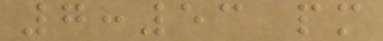7:53 pm
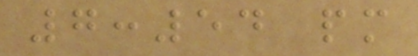7:54 pm
